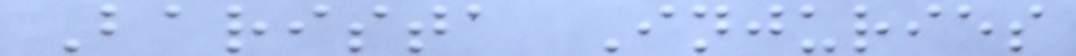Barista Injuries
